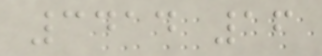3414 16
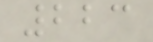223
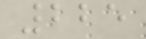225
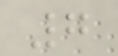7
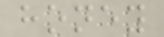honey
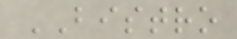BISTRO
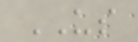US
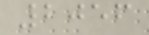2056
